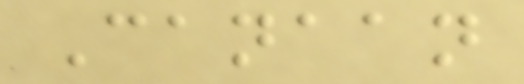Canaan
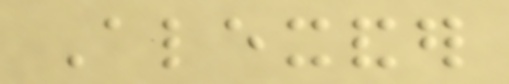Alexander
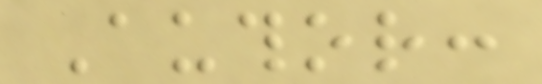Author:
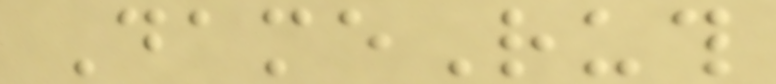DameRuth
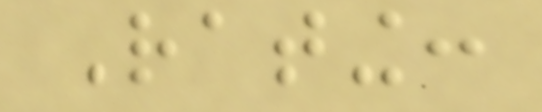Rating:
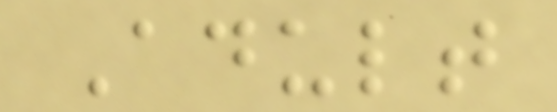Adult
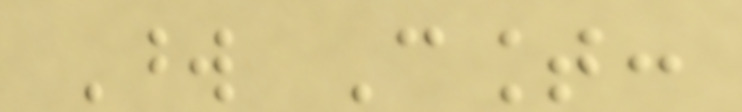Word Count:
